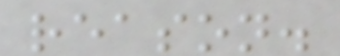reason.
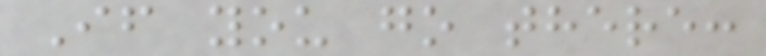If you go there:
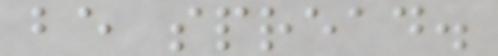be spread.
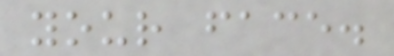your face.
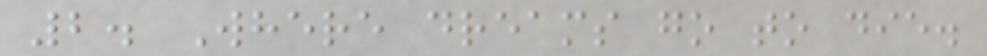2. Where dreams go to die.
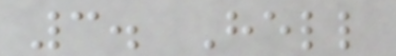3. Hell
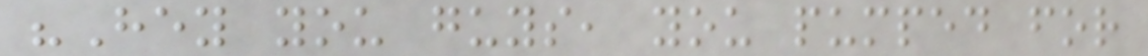"Hey you guys, you pumped for
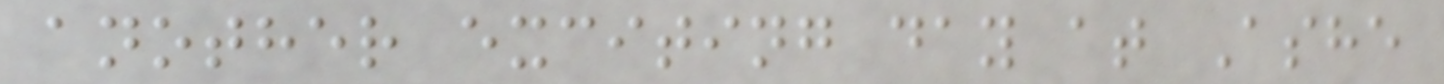another exciting day at Ashe
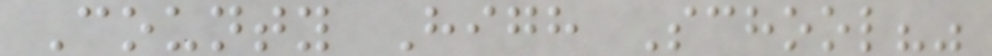County High School?"
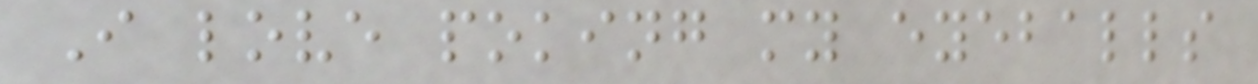I love poking my eyeballs
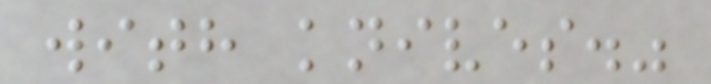with knives."
